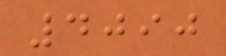4090
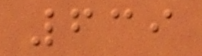639
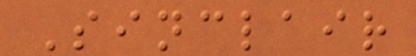Sinclair
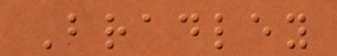Bradley
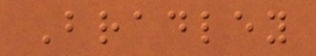Bradley
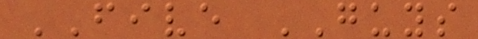FIVE GUYS
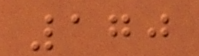170
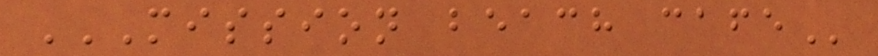MISSION BEACH CAFE
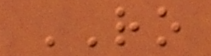RO
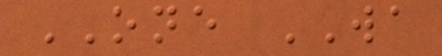ONE WA
